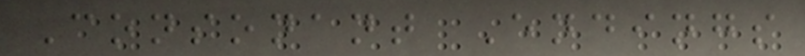Consonant Endings
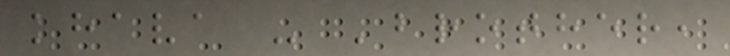khava - 'brother,
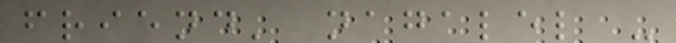friend' nagalel -
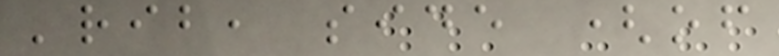'rib, side (of
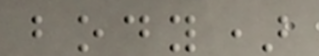body)
